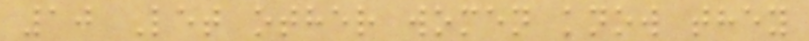10 Let other women know they
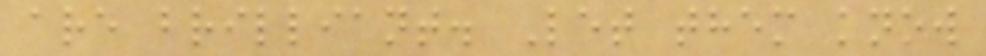are brilliant. Let them know
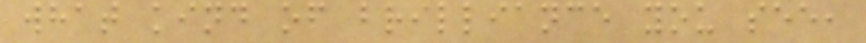what kind of brilliance you see,
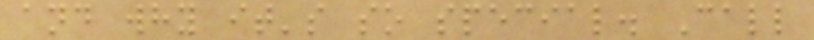and why it's so special. Call
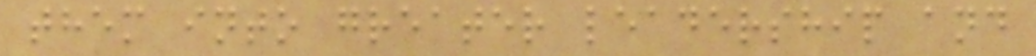them into greater leadership and
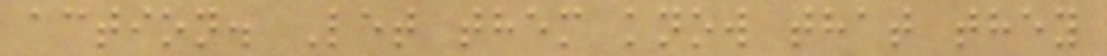action. Let them know that they
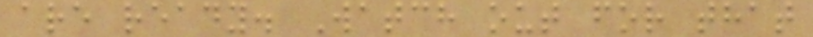are ready. Watch out for that
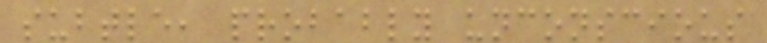subtle, probably unconscious
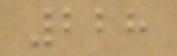228
